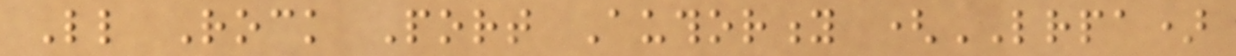Little Rock Port Authority (LRPA)
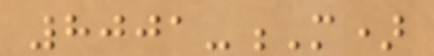8001-M)
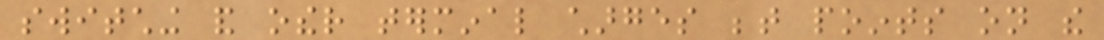switching and other terminal charges between points on the
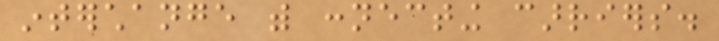interchange with connecting carriers.
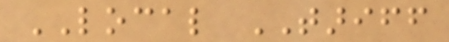LOCAL TARIFF
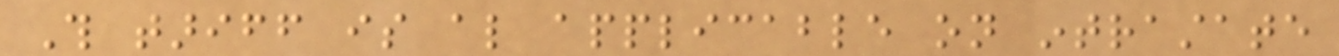This tariff is also applicable on intrastate
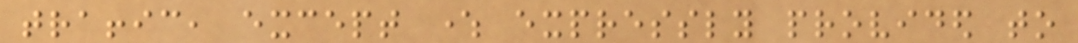traffic, except where expressly provided to
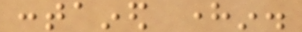contained herein.
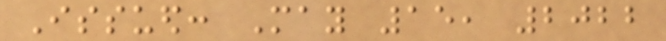Issued: May 15, 2022
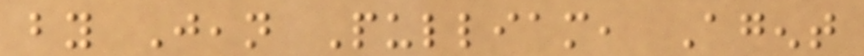by Jean Pulliam, Agent
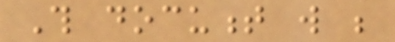This document will be
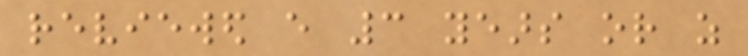reviewed every 3 years or as
